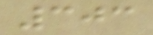303
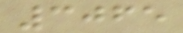3065
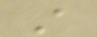A
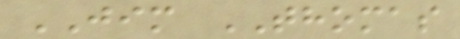JIM THOMAS
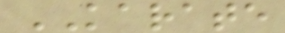KARATE
